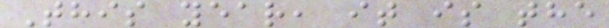This year, it is the
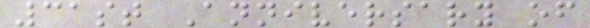31st Anniversary of
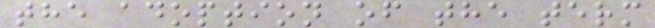the adoption of the term
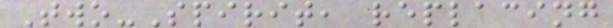Two-Spirit, replacing
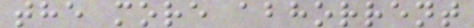the more abhorrent
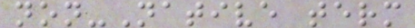non-Native term
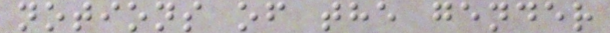notions of the gender
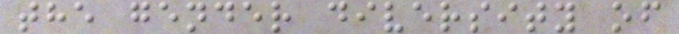the gender diversity of
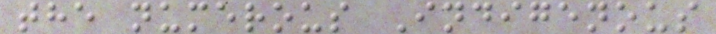the numerous Indigenous
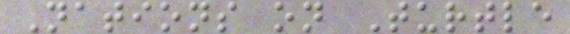Nations on Turtle
